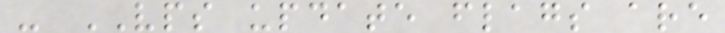- VPS update flags are
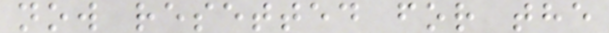now resetted for the
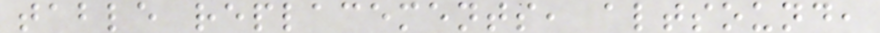table replacements, altsound,
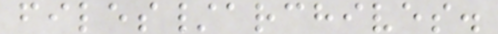files/archives.
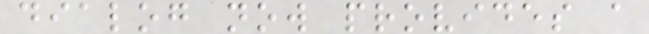dialog now provides a
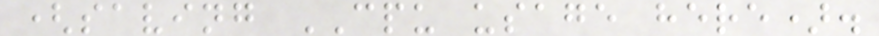(saving CPU usage here).
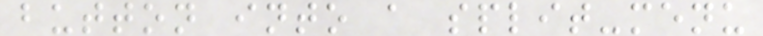button into a split-menu
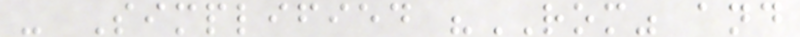- Simplified "ROM" and
